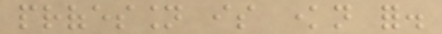profession is known for.
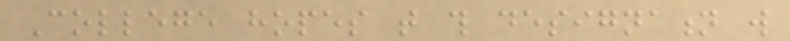College hopes that this designation will
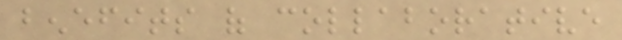benefits of collaborative
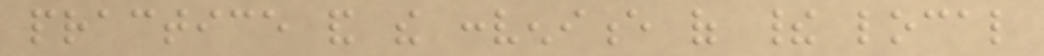practice and the convenience of their local
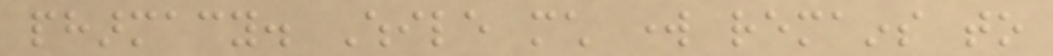pharmacy. While much work remains to
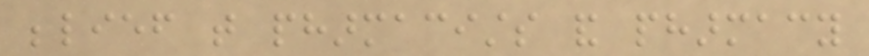belief that pharmacists and pharmacy
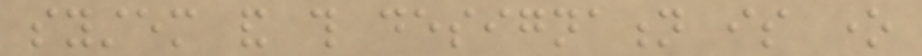system and this designation is one
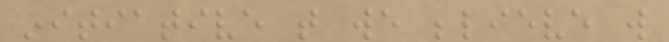initiative that we believe will
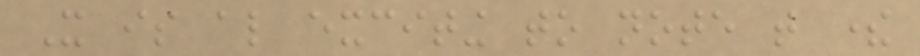It is also exciting to note that there
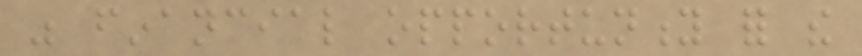was financial opportunity for the
